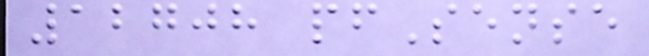12708 pfSense
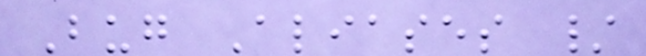Bug Aliases /
